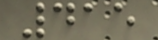415
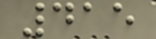415
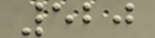520
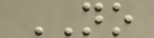NO
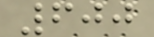600
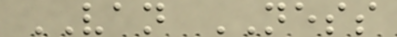VAN NESS
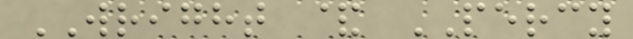WRIGHT & PERCY
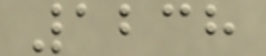1238
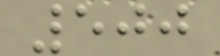500
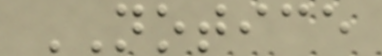NOTICE
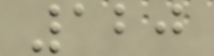120
